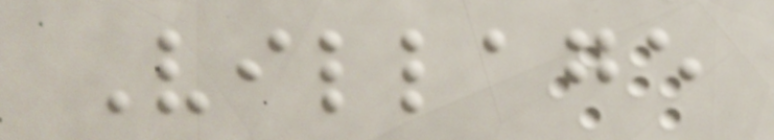Village
